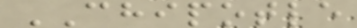CHIPOTLE
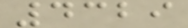4329
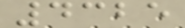4325
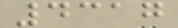4317
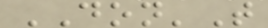DON'T
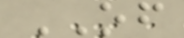OF
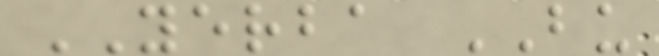YERBA BU
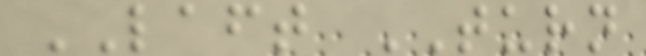LAFT TURN
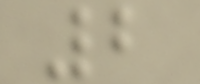2
